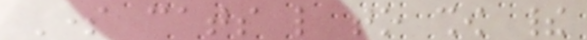Some cats like to show their
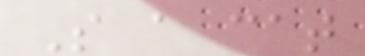So a cat
